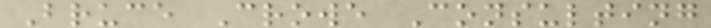Bruce Crowe Consulting
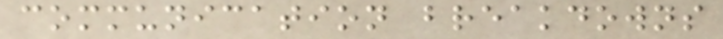communication breakdowns
